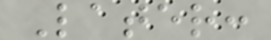Later:
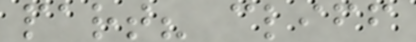part? cliff
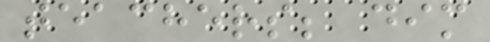teachers; dim
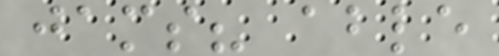jams? able
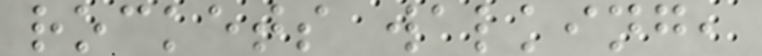rockets walking,
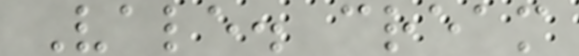Vale. cream
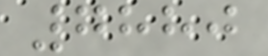7880
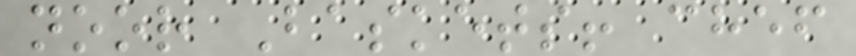noor Baskets! chef
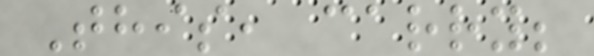This, carry;
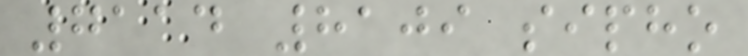7114 8109 sipho
